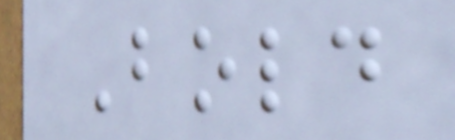Bold
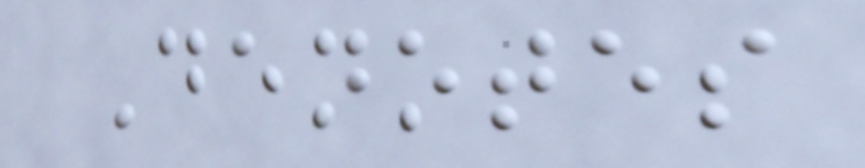Denotes
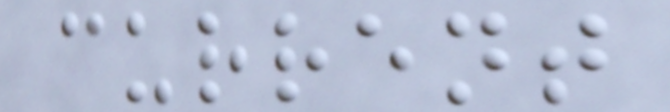current
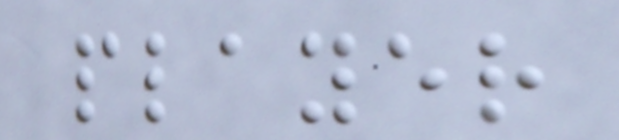player
